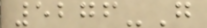5276-G
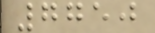7750
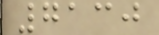7130
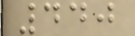440
